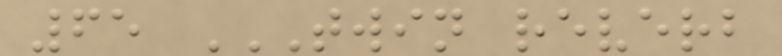65 TWIN REVERB
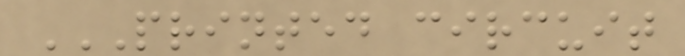PRINTED CIRCUIT
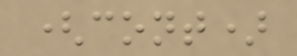(cont)
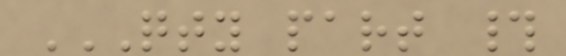QTY PART #
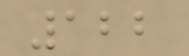122
